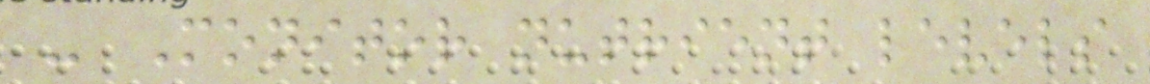- Monitor nutrient levels
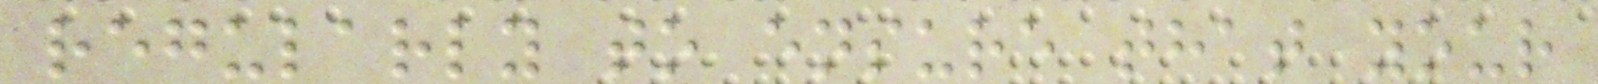regularly to ensure that your
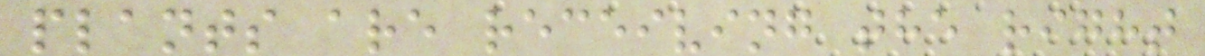plants are receiving the right
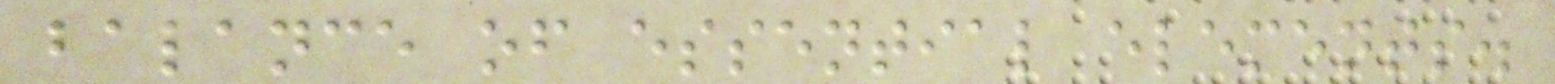balance of essential elements.
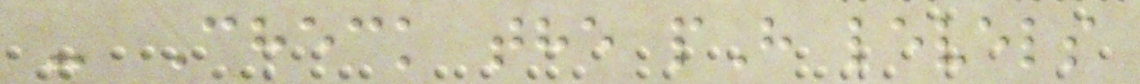- Check the pH levels
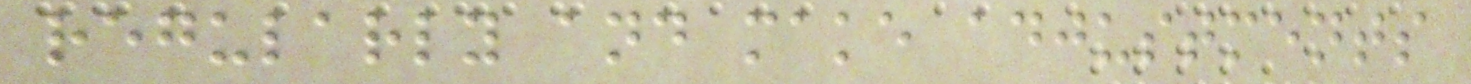regularly and make adjustments
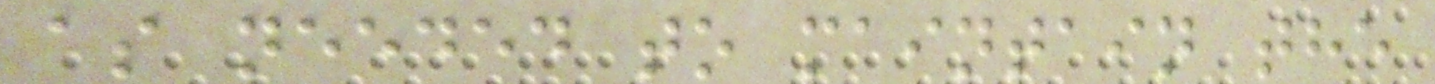as needed to maintain the
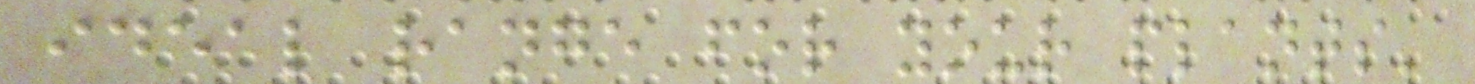ideal range for your plants'
